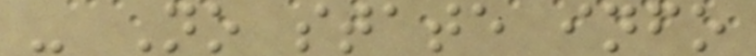- No state info
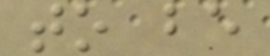to be
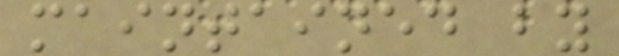maintained by
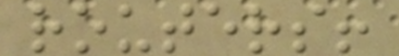routers!
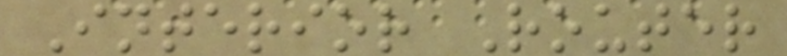Interior Router
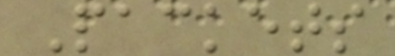Packets
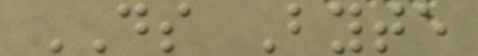DS Byte
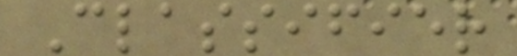Classifier
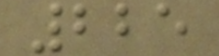225
